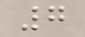7
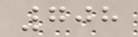708
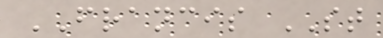FRANCIS ST
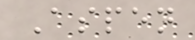Aspen
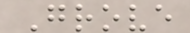Grove
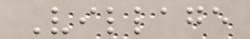Village
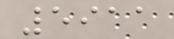5911
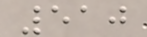510
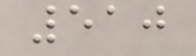510
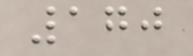170
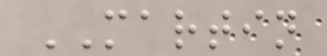MARTIN
